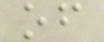of
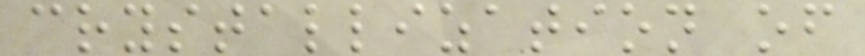crystallization of
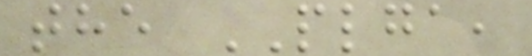the PLGA,
